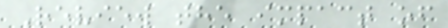Review the impact of
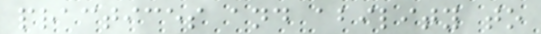practices and ability to
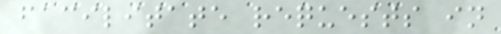facilitate requests in
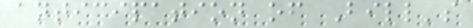anticipation of Bill's
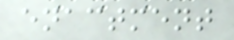enactment
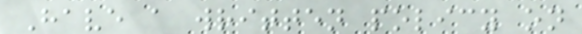Have a written policy on
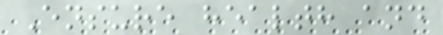Ensure health and
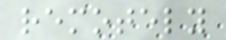remotely
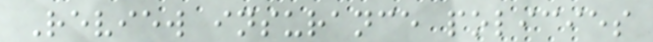Review insurance policies
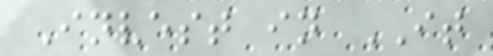Invest in IT
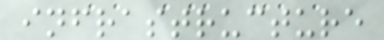infrastructure
